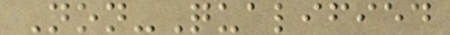Non-Qualified
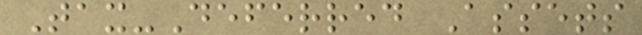Tax-Deferred Assets
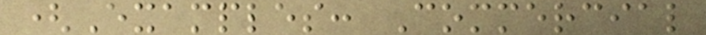(Examples: Commercial
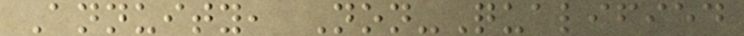Annuity, Non-Qualified
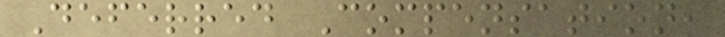Deferred Compensation,
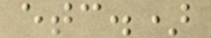etc.)
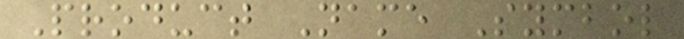Product Name Symbol
